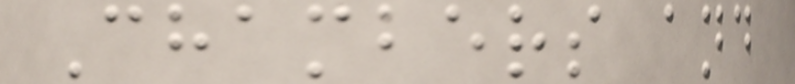Chambers and
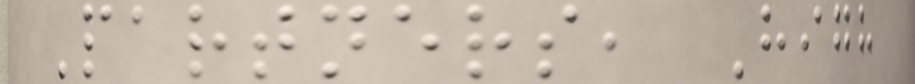Partners, High
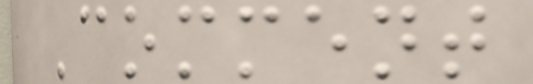Comment
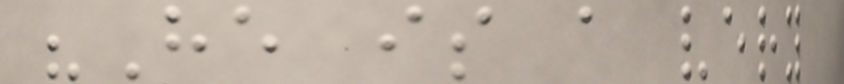"He is a very
